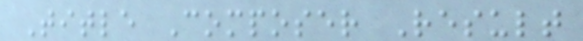Title Composer Result
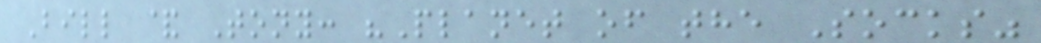Bill & Tony: "Planet of the Socks"
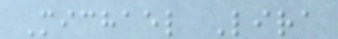Michael Lira
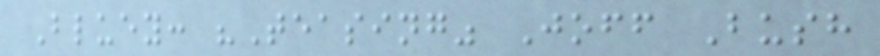Bluey: "Teasing" Joff Bush
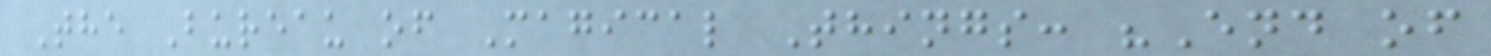The Bureau of Magical Things: "End of
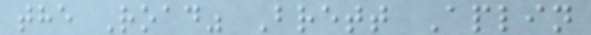the Road" Brett Aplin
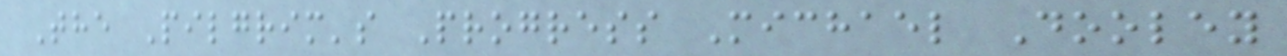The Pilgrim's Progress Michael Dooley
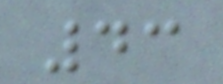43
